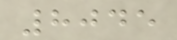8045
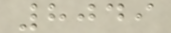8049
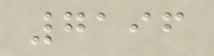7196
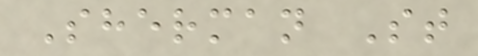Sherman St
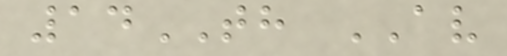14TH AV
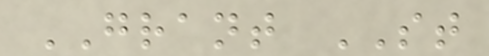GRANT ST
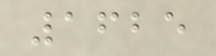1625
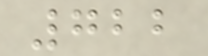722
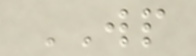WP
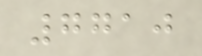7710
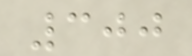300
